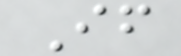If
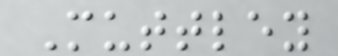Muttley
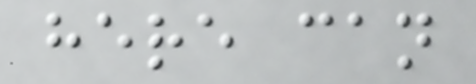here can
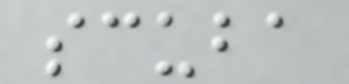scuba
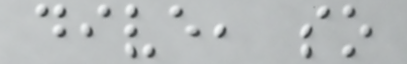dive, so
